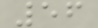56
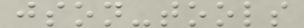json-tools
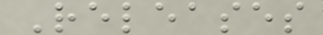Releases
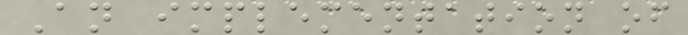An implementation of
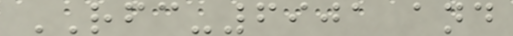RFC-6901 and
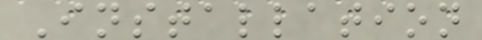Installation
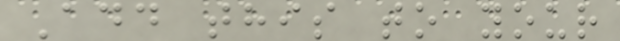Add this to your
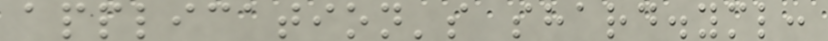application's shard.yml:
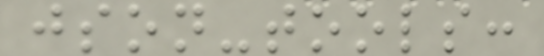json-tools:
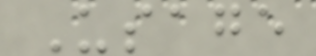Usage
